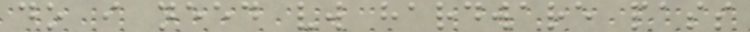do i need vw hardware pass
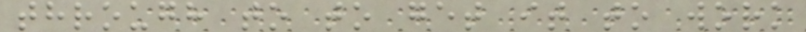through to to get it to work
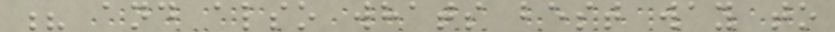? and also whats best way to
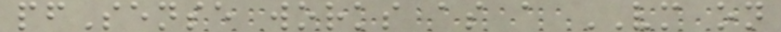pfSense works as a VM on
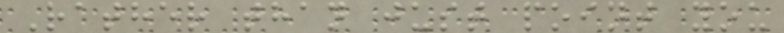Rather than just point you
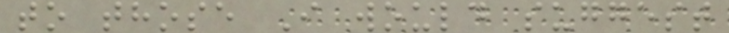to those I would suggest
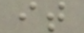it
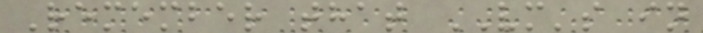Remember that VM's in
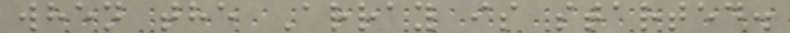when the Array is started.
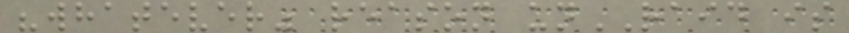"whatever" reason unRAID is
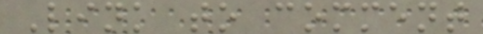Link to comment
